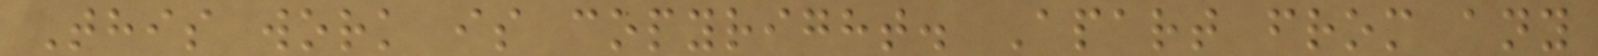This work is copyright. Apart from any
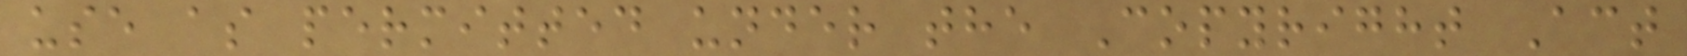use as permitted under the Copyright Act
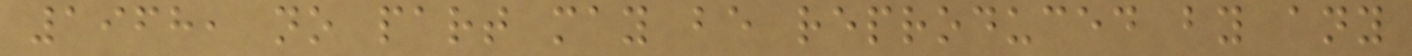1968, no part may be reproduced by any
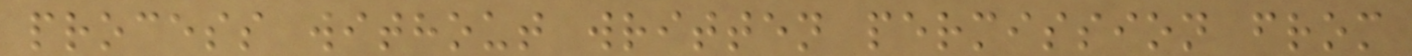process without written permission from
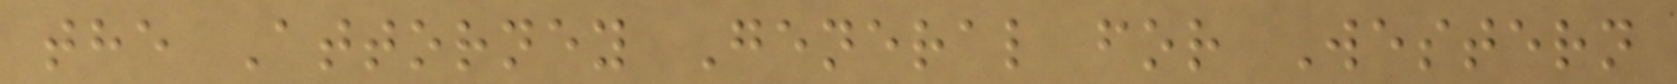the Attorney General for Western
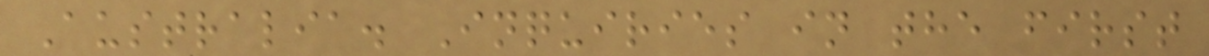Australia. Inquiries in the first
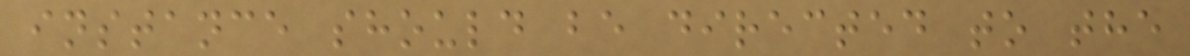instance should be directed to the
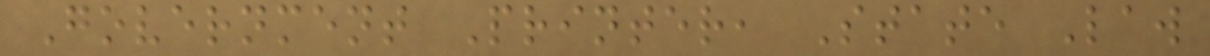Government Printer, State Law
